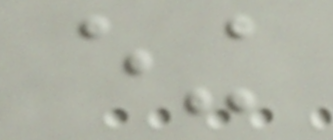eing
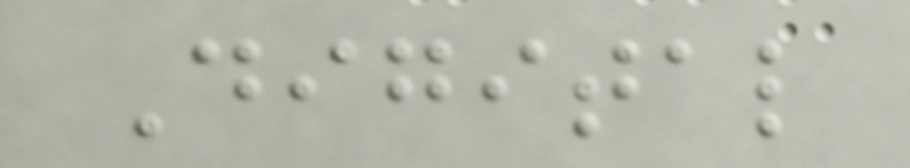Digital
